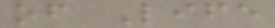of Life
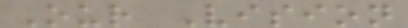Our Vision
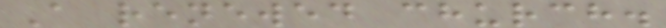A renewed church.
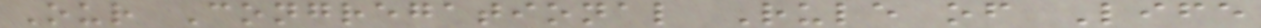Our Congregational Rule of Life
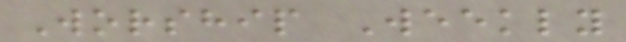Worship Weekly
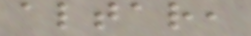altar,
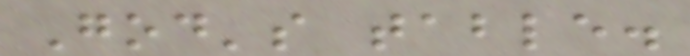God's table.
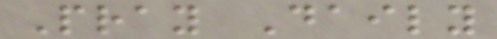Pray Daily
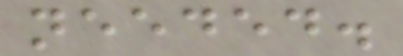needed.
